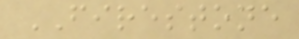FIRESTONE
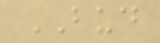BUD
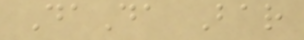DaDa Bar
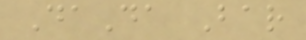DaDa Bar
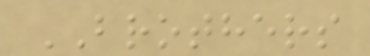BROTHERS
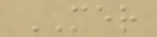MER
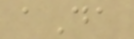aDa
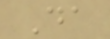Da
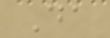Da
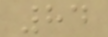84
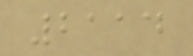2114
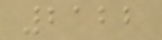2122
